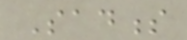Sadness
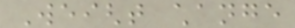Weight change
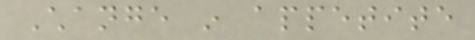Change in appetite
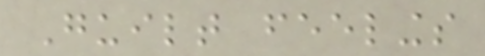Guilt feelings
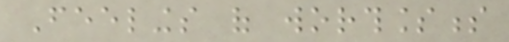Feelings of worthlessness
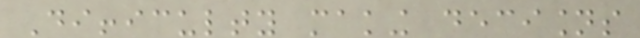Difficulty making decisions
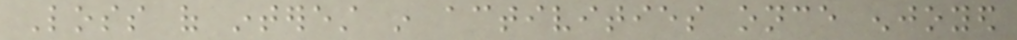Loss of interest in activities once enjoyed
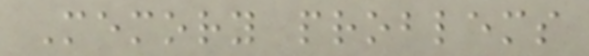Memory problems
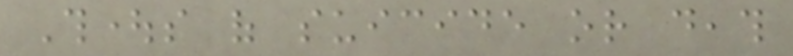Thoughts of suicide or death
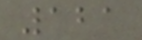121
